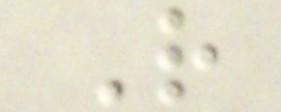R
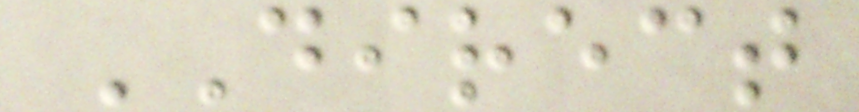DIRECT
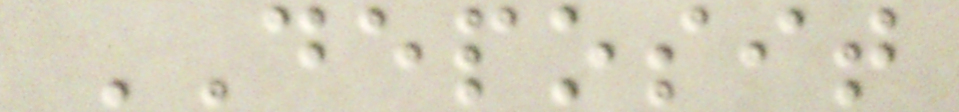DEPOSIT
